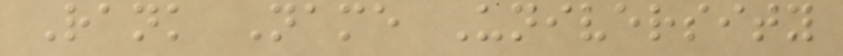Rank Name University
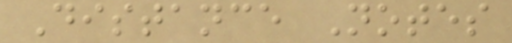Distance Notes
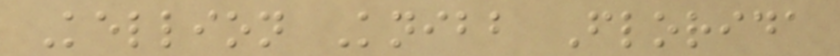Kellion Knibb Florida
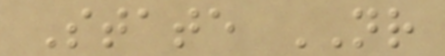State NR
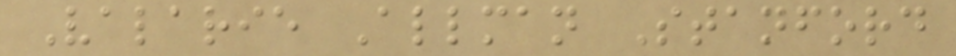Valarie Allman Stanford
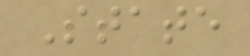State
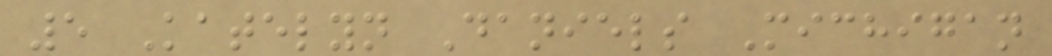5 Katelyn Daniels Michigan
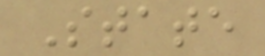State
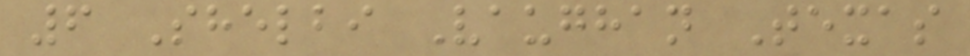6 Shelbi Vaughan Texas
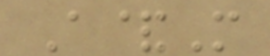A&M
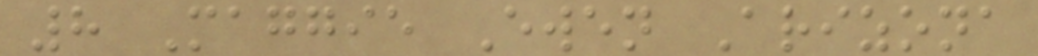8 Maggie Ewen Arizona
